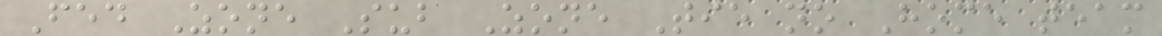Fed Zone Sub Zone Tie no Home team
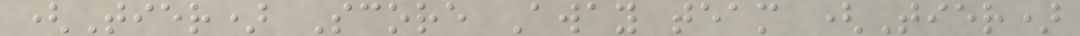(Tier) Score Away team (Tier)
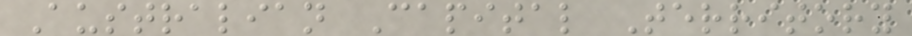Australian Capital Territory
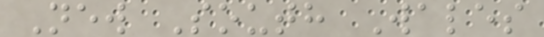New South Wales
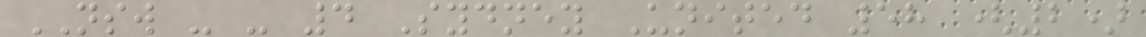NSW - - 4 Sydney United 58 (2)
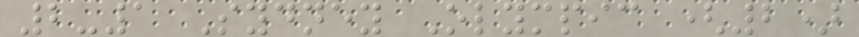2-1 Sydney Olympic (2)
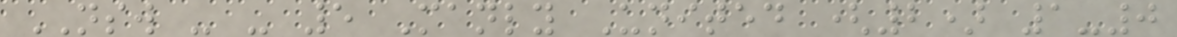NSW - - 5 Manly United (2) 1-0
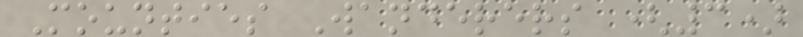Mounties Wanderers (3)
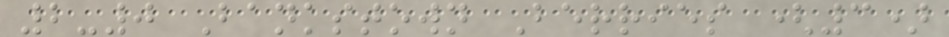2-0 Bankstown Berries (3)
